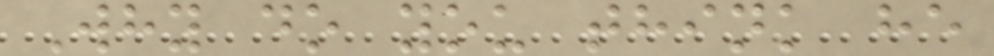Why do you think he
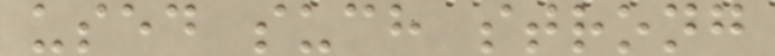used such strong
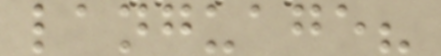language?
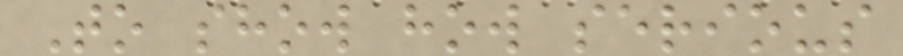To show how serious
